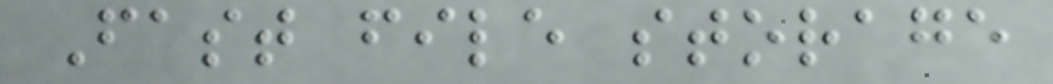Fast file storage
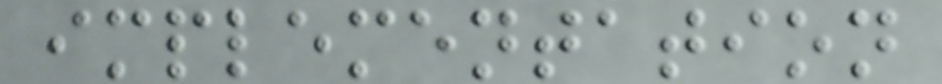implementation
